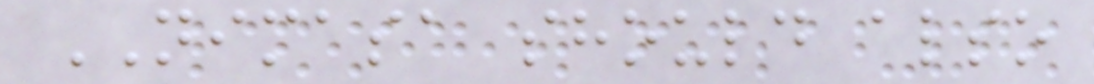NIMASA should also
